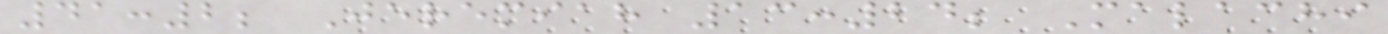41:2; Jeremiah 13:24; Malachi
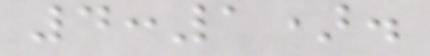4:1).
